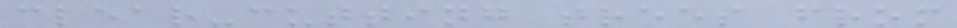clear-cutting trees from
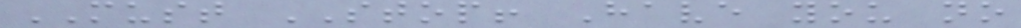MUST STOP! Have you no
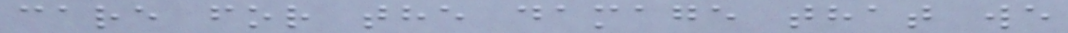care for the damage that we
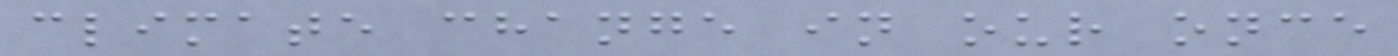climate change in our once
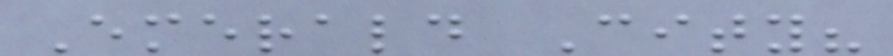Emerald City?
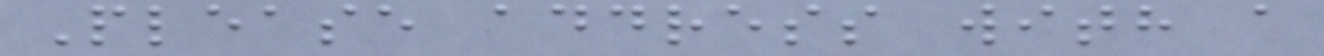Please address with a
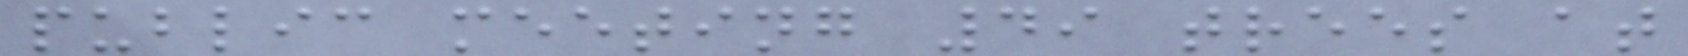public meeting 49 trees at
